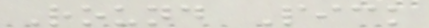Round Pick
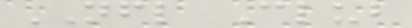NFL Club
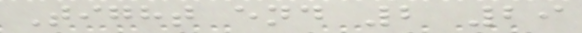Tight end 2 29
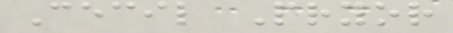Cecil Pryor
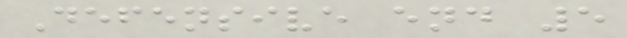Defensive end 5
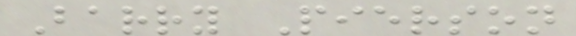Barry Pierson
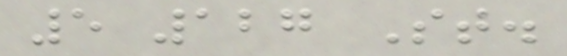5 127 St.
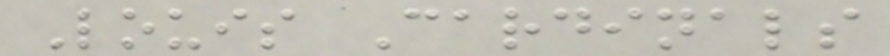Louis Cardinals
